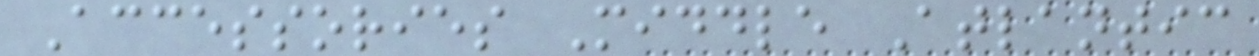Accessories Middle Atlantic
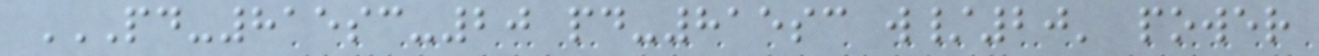PD-815SC-20 PD-815SC W/20' POWER
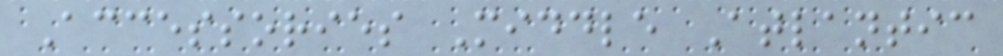Accessories Middle Atlantic
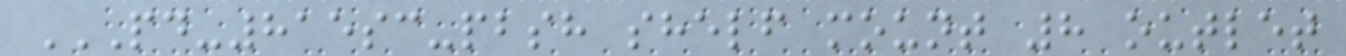PD-815SC-PBSH SHELF MOUNT 8 OUTLET
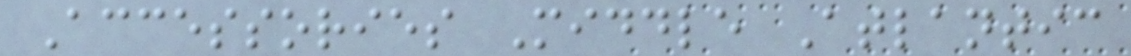Accessories Middle Atlantic
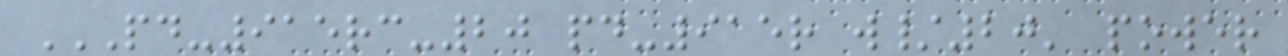PD-915RC-20 PD-915R W/20' POWER
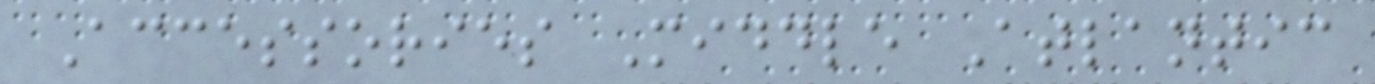Accessories Middle Atlantic
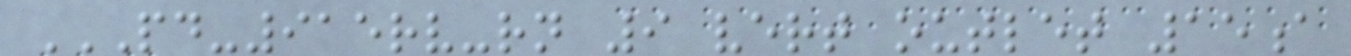PD-915RV-RN 9 VERT OUTLET 15A
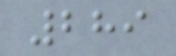289
